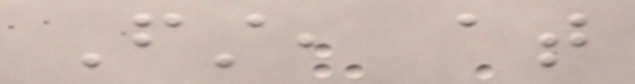First, at
